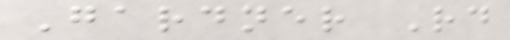Gardner Rd
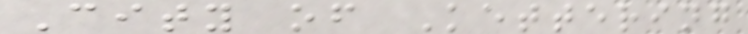City of Kettering
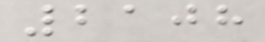2108
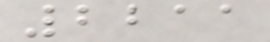2211
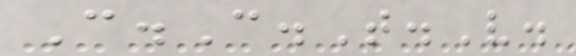C.C.T.V.
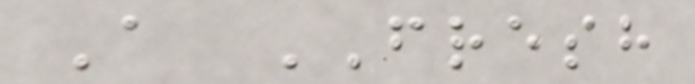A FRESH
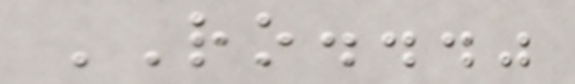RO..."
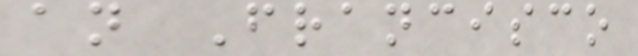an Francisco
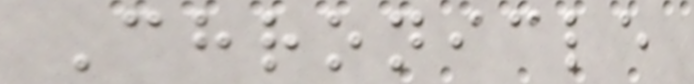Chronicle
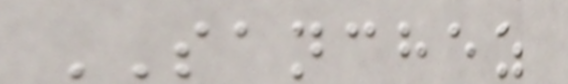SANCHEZ
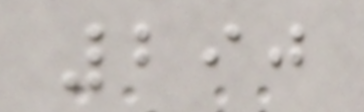290
